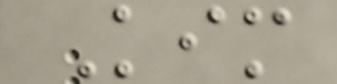Kim
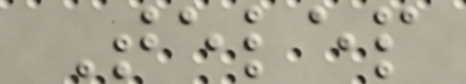Telep
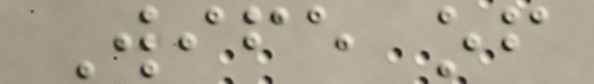Wife of
